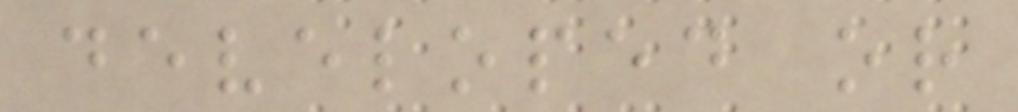developed or
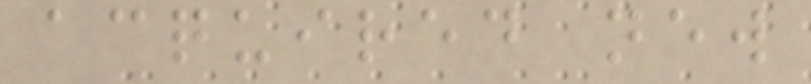acquired new
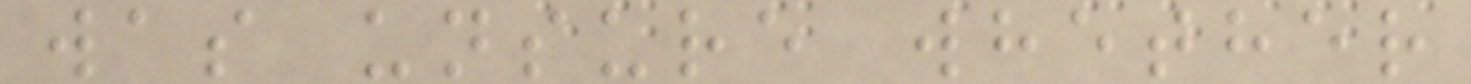was unsure whether
